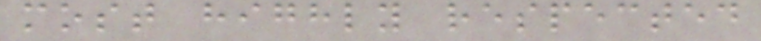most highly respected
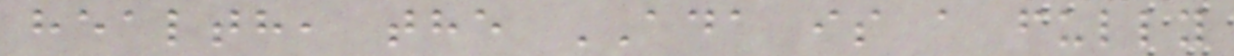health, the ADA is a fully
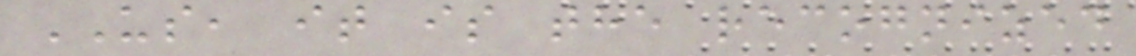US, it is the recognized
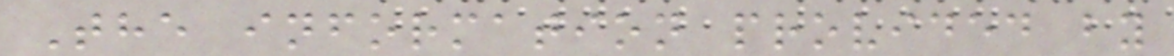The information provided by
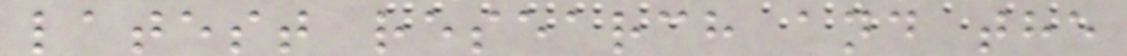latest research and the
